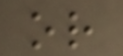or
